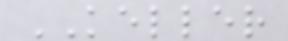KELLER
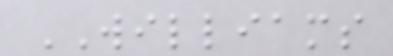WILLIAMS
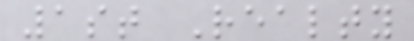1st Realty
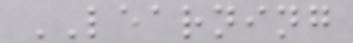LEARNING
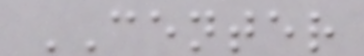CENTER
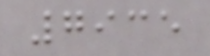7935
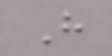H
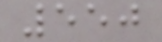550
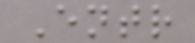Entr
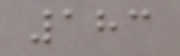183
